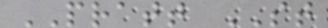PRATT ST
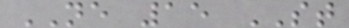NE 15 ST
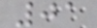01
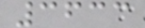3633
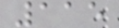115
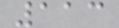113
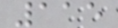115
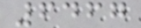6467
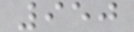950
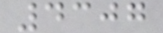4307
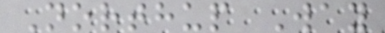Northup Way
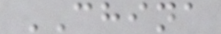CHINA
